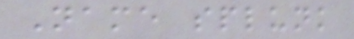Name splunk
